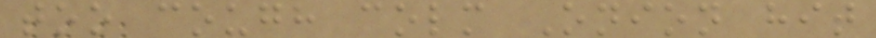too cough colm Onion hit
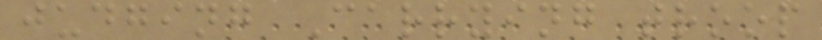judging Carrying troop
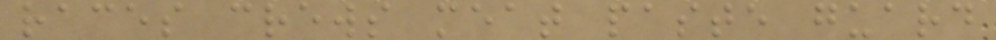races crews meat paste guard
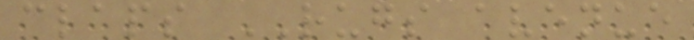claps RUGS avenue
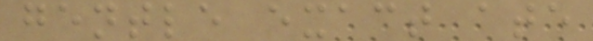gentle exact ate
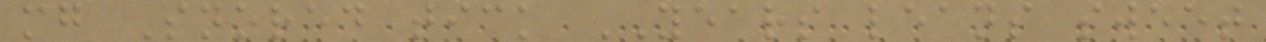mg Snored tick YEARS leans sweet
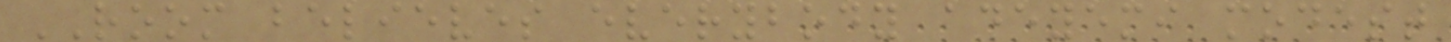ROOM believes everybody adeyemi modest
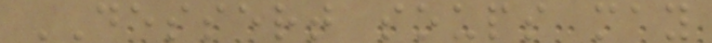DESSERT soups may
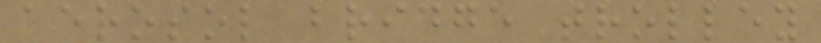aerosol bridge trolley
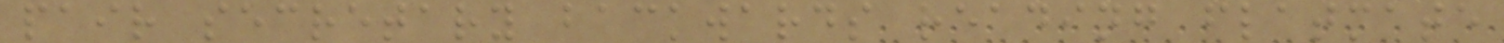pair secretary backwards reading flatmate
